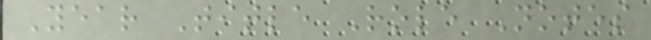Year Title Role Notes
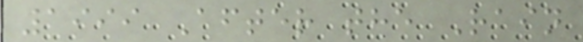1999 After the Rain
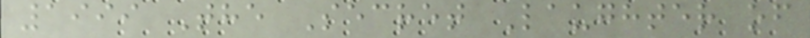1999 The Secret Laughter of
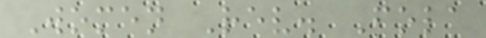Women Rev. Fola
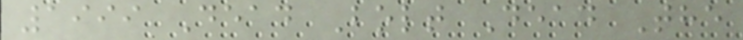1999 Dead Bolt Dead The
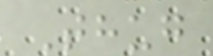Thug
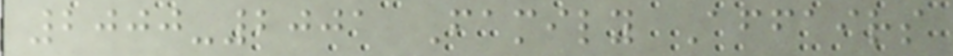2000-2001 Family Affairs
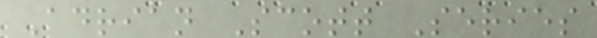Adrian Scott Series
